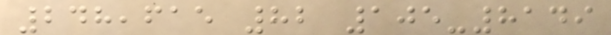248,615 82 105-8149
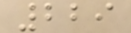229
